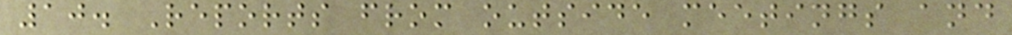10. Reports from outside meetings and
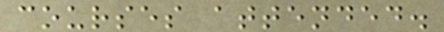courses attended.
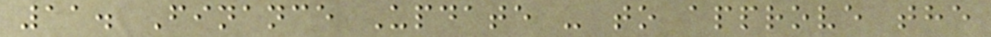11. Finance Update - to approve the
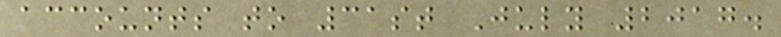accounts to 31st July 2017.
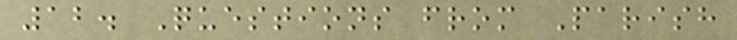12. Questions from Parish
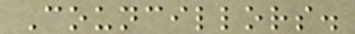Councillors.
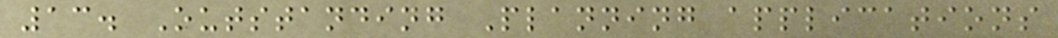13. Outstanding Planning applications
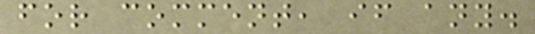for comment, if any.
